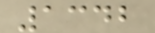1342
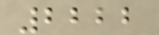2222
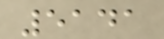5141
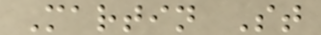Martin St
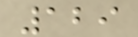129
